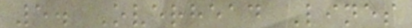5. Overhead Lines
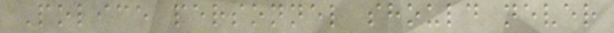Police personnel should never
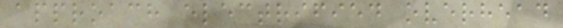approach electrified overhead
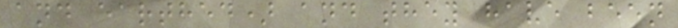and earthed) and they have been
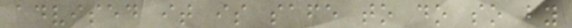advised it is safe to do so by
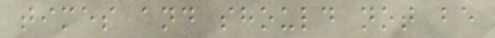times and should not be
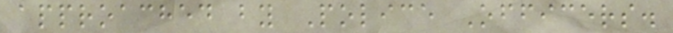approached by Police Officers.
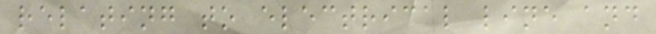relating to electrical line and
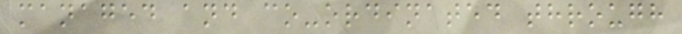managed and co-ordinated through
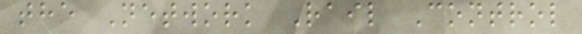the Network Rail Control
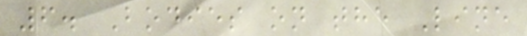6. Bodies on the Line
